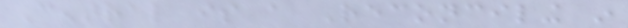Central is a Reconciling in
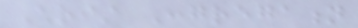Christ Congregation
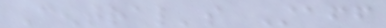Central's Staff
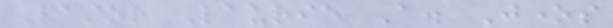Pastor Laurie A. Jones
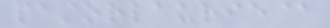pastorlaurie@
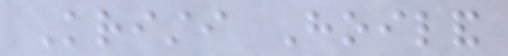Kristi Hoiland
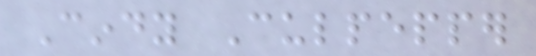Cindy Culpepper
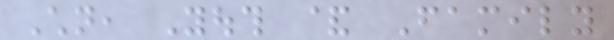Children, Youth & Family
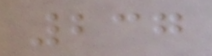237
